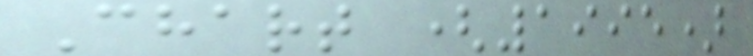Chart (1995)
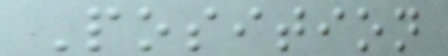Position
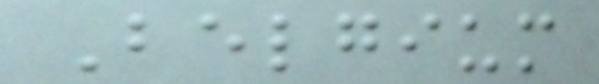Belgium
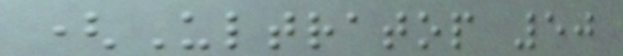(Ultratop 50
